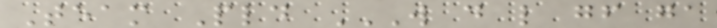Team Pld W D L GF GA
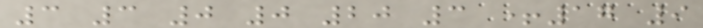3 3 0 0 20 3 +17 9
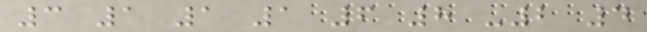3 1 1 1 6 8 -2 4
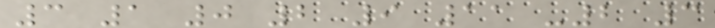3 1 0 2 9 11 -2 3
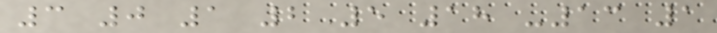3 0 1 2 5 18 -13 1
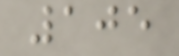105
